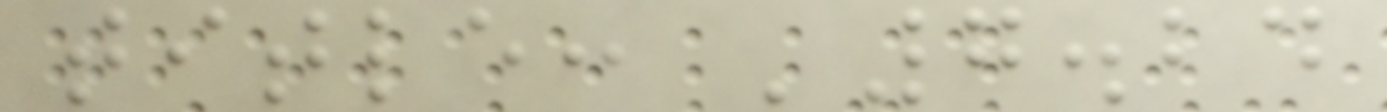title: '7.24
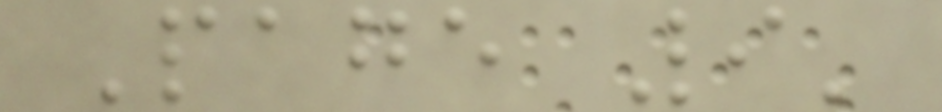Page 9'
